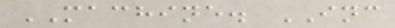MACHINE. INC
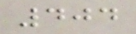404
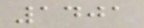1401
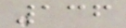136
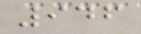946
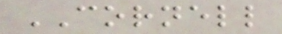CORNELL
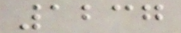1237
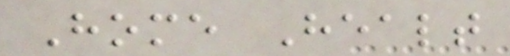Home Healt
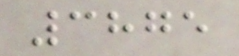3875
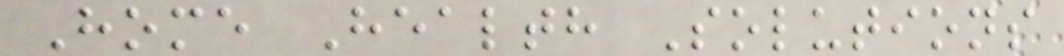Home Health Solutions
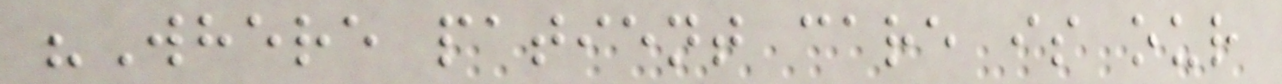"Where patient care is our
